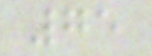75
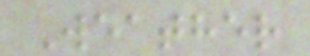Weather
